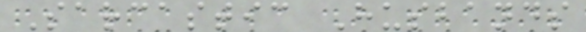Sarcastic Husbands
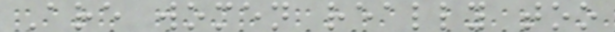Are women really too
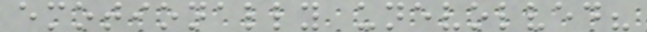emotionally unevolved?
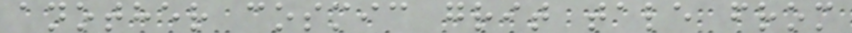another cosmic grit tale from
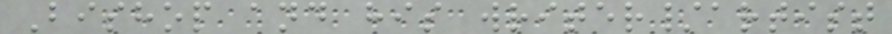Bishop and his writer/artist
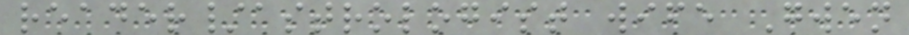reader/astrologist wife Gwen
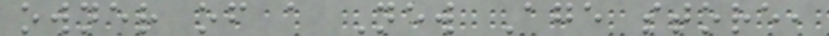owner of a New Age store,
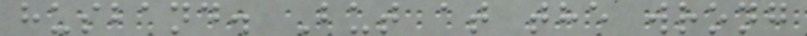husband. But at the wrong
